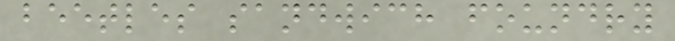beetles sandwich foundry
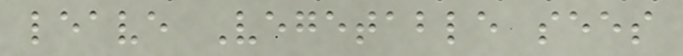leave Vegetable sees
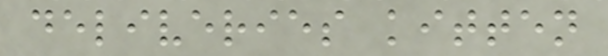deliveries kitten
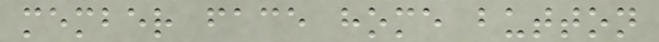member face home button
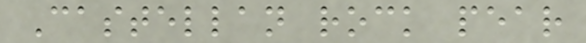Castellan rock pear
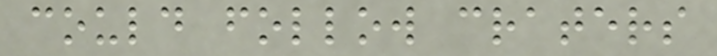could follow craters
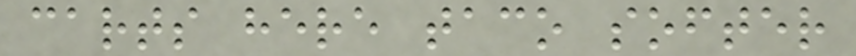carts here taco softer
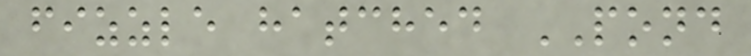fizzle hatched POND
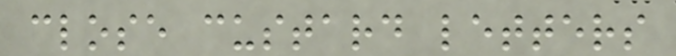close custard letters
